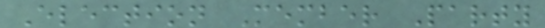Election Member Party
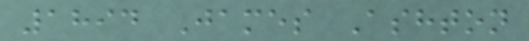1894 James Ashton
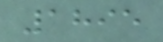1895
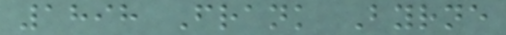1898 Frank Byrne
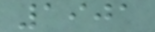1901
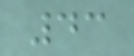43
